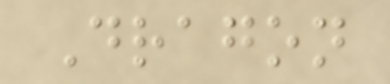Dragon
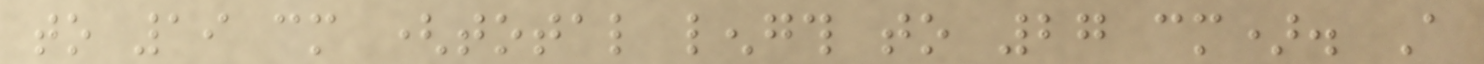to 19 cm (total length to 27 cm). A
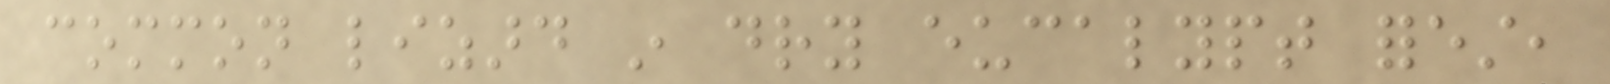common lizard in dry eucalypt forest,
